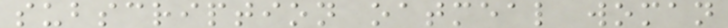subscription oatmeal woman
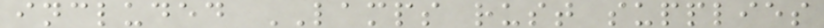included LAMPS rust supplies
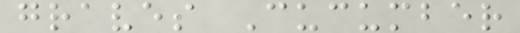graves Cucumber
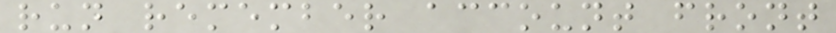run remember account front
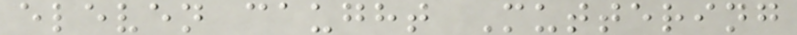eleven caught Muttering
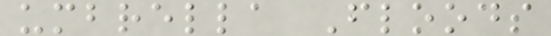umbrella Floods
